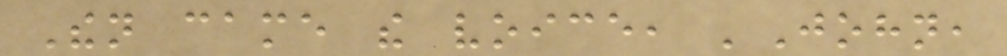Then came the voice, 'John,
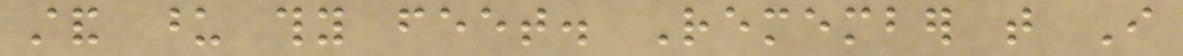stand upon thy feet. Remember that I
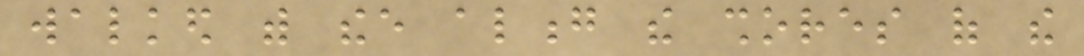walked with thee along the shores of the
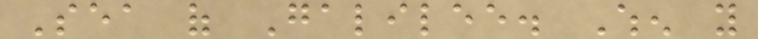Sea of Galilee. When you
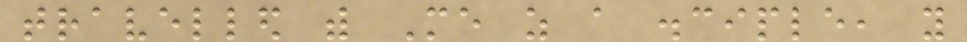travelled with Me as a disciple, you
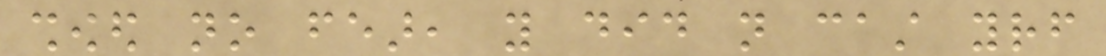showed no fear, you did not cast yourself
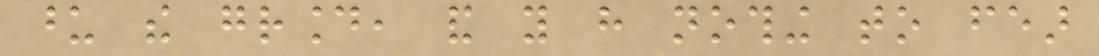upon the ground, and you have nothing to fear
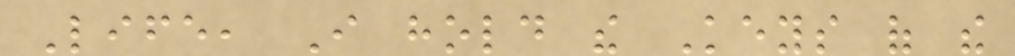Life, I hold the Keys of the
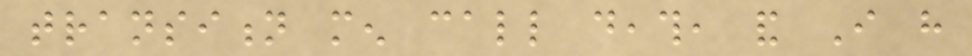transition men call death, and I have
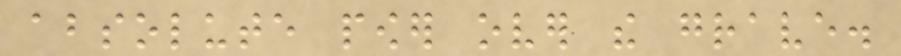absolute power over the grave.
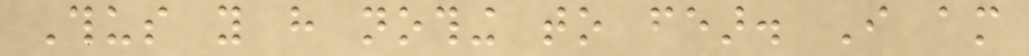Thus you have nothing to fear. I am
